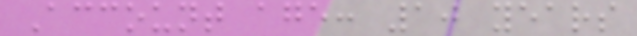Account age: 10 years
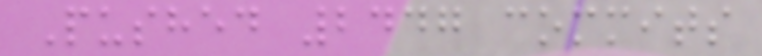Pushed 2447 commits
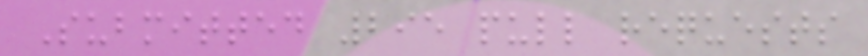Submitted 295 pull requests
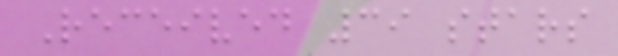Received 39 stars
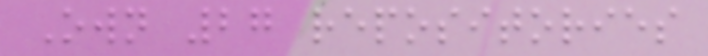Own 27 repositories
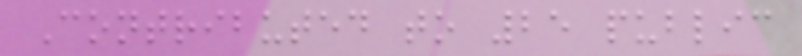Contributed to 25 public
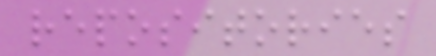repositories
